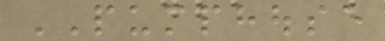PUMPHOUSE
